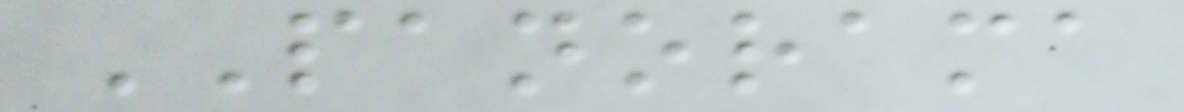PANORAMA
